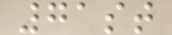71st
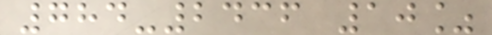784-2436 10%
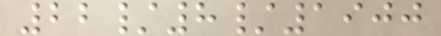22/8/1900
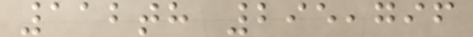112th 295,796
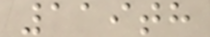119th
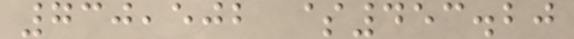730,502 $453.20
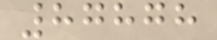87878
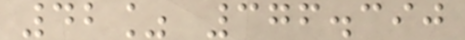42% 376.390
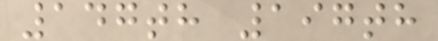147th 197th
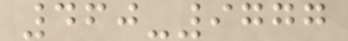460-9777
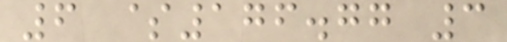6 $176.77 3
